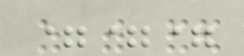===
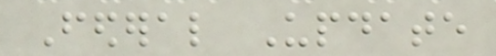Federal Update
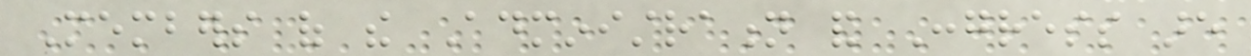Members of the Administration and Congress are
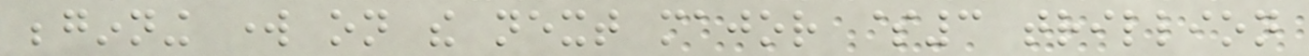beginning work on the next major $3 trillion
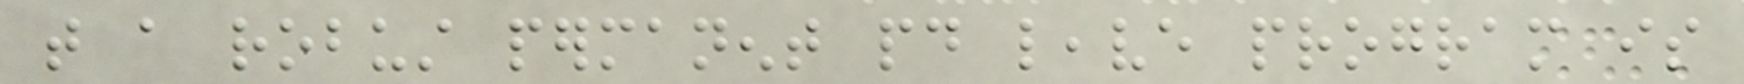that a robust permanent paid leave program is
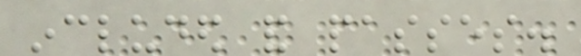included and passes.
